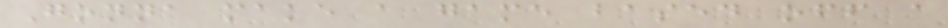Gonna make a game based off a
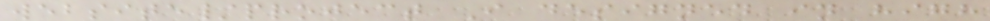website/project I designed in high
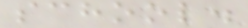school.
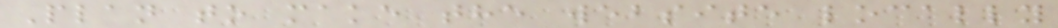Plan to make the website locally
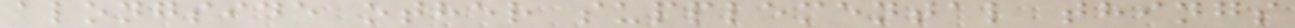alongside other supplemental things
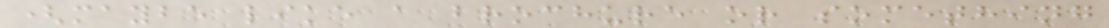(maybe like a brochure or something
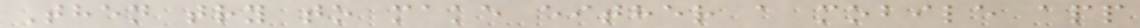Then try to make either a mobile app
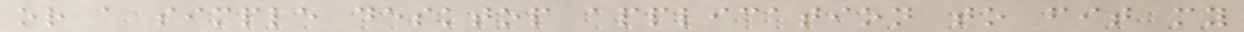or a simple desktop application to fit my
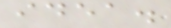idea.
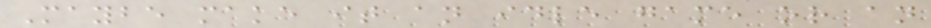Maybe make it an idle game or an
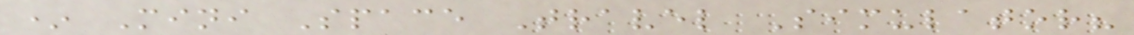* Mini Space Travel Simulator?
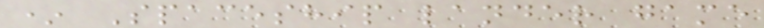* Spaceship lander game
